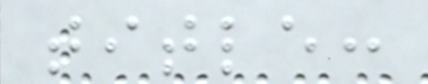title:
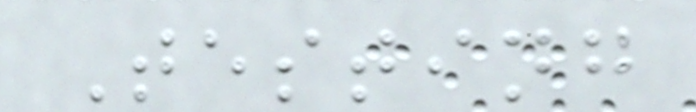Testing
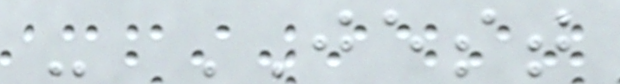- JEST
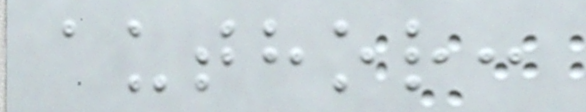author:
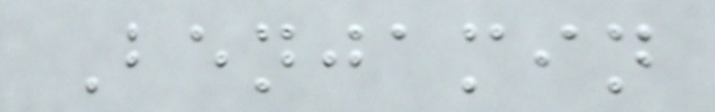Benjamin
